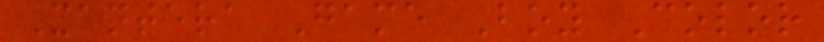Xantera Game Boy Color
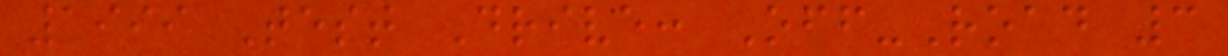1999 Test Drive: Off-Road 3
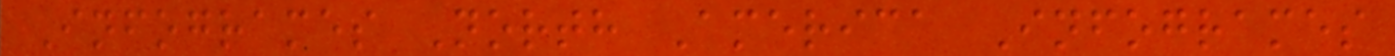Infogrames North America Infogrames
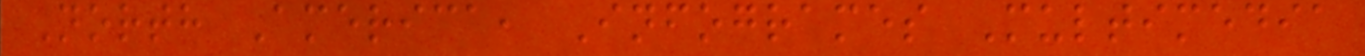North America, Infogrames Multimedia
